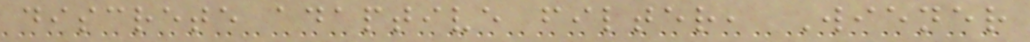discrete adaptive filter, Wiener
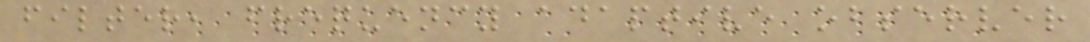filter, frequency adaptive observer
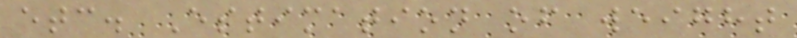etc. Estimation of weight
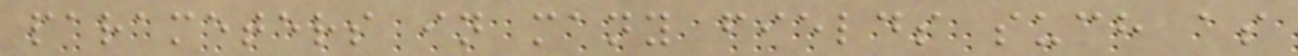parameters in many fields such as
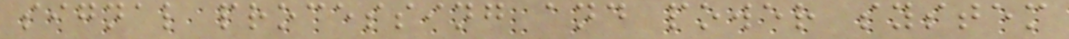signal processing and power system
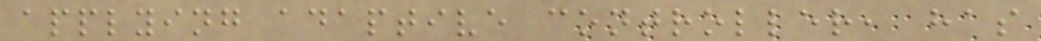applying adaptive controller, has
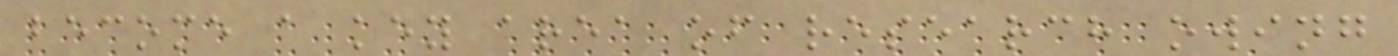become a key area of research owing
